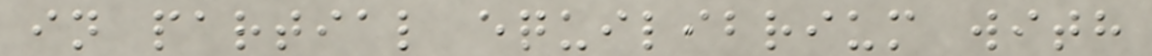in partial equilibrium with
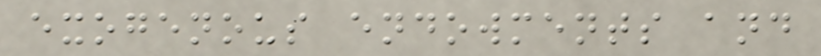exogenous endowments and
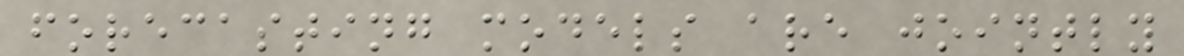forecasting models are jointly
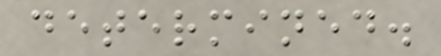determined.
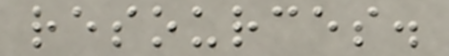resources.
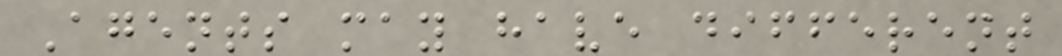Agents may have different
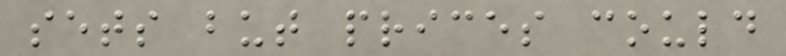sets but prices could
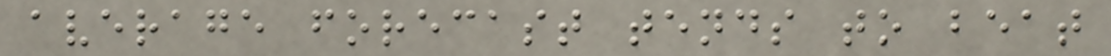average forecast tends to beat
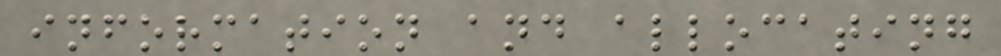information and allocating
